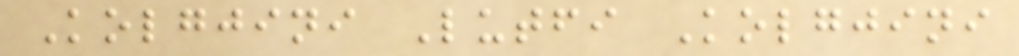Kolgjini Lutfi Kolgjini
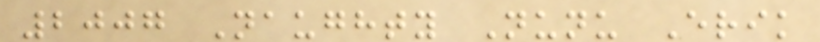2007 Naughty Nunu Erik
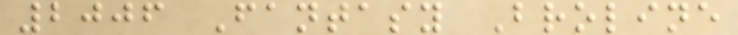2006 Fantasy Broline
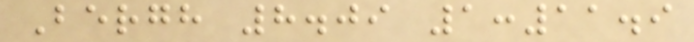Bergh 8.09 1:11.9
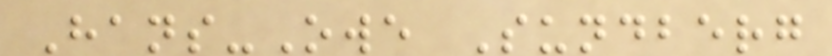Hans-Owe Sundberg
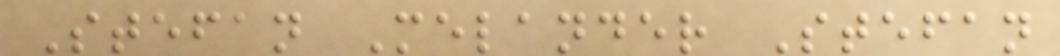Stefan Melander Stefan
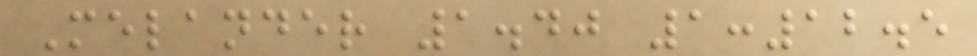Melander 1.40 1:12.5
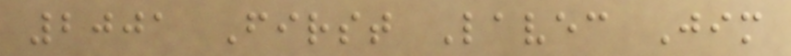2001 First Lavec Jim
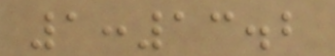1:13.2
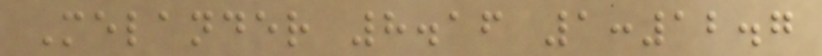Melander 8.16 1:12.7
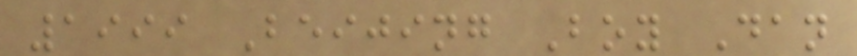1999 Beijing Boy Dan
